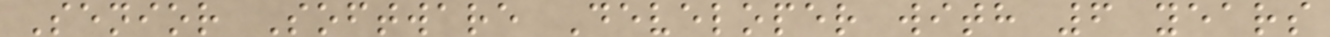Senior Software Developer with 6 years
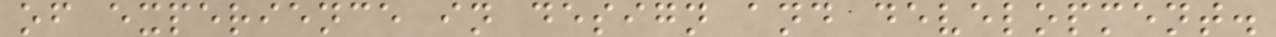of experience in design and development.
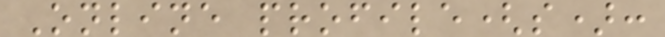Online profile(s):
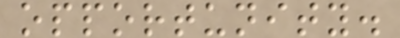opportunity.
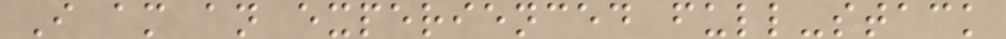I am an experienced full-stack
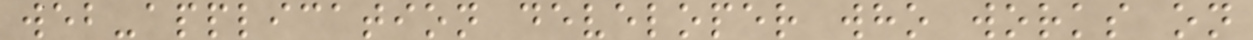web-application developer who works on
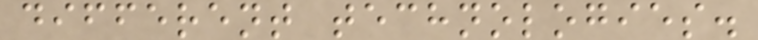different technologies.
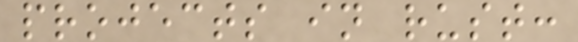projects in rust:
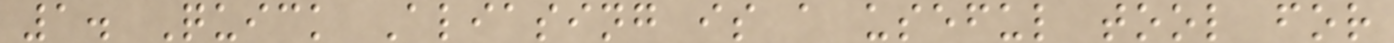1. Quick Aliasing is a useful tool for
